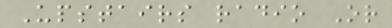Upstairs radio Or
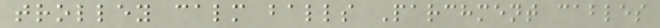trolley calm balls Parchment cables
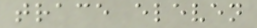trace eleven
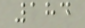184
